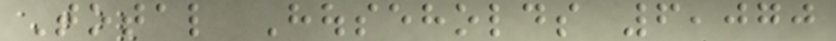Total Households 6,070
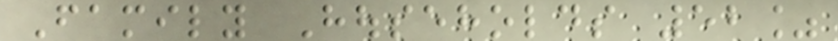Family Households 52%
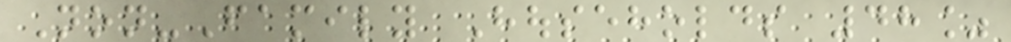Non-Family Households 48%
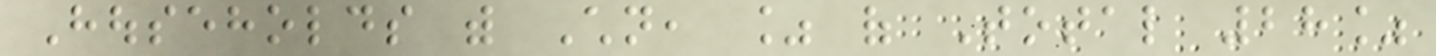Households with Children, % of Total 28%
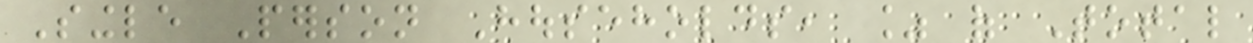Single Person Households, % of Total
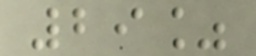29%
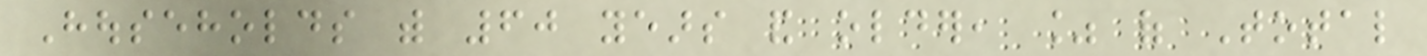Households with 60 years and older, % of Total
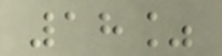18%
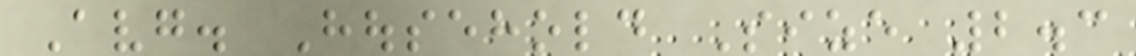Avg. Household Size 2.3
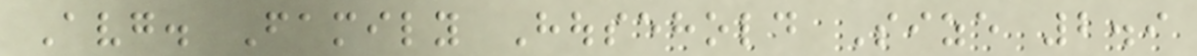Avg. Family Household Size 2.9
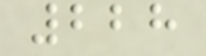228
